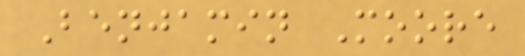Benjamin Moore
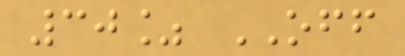30% OFF
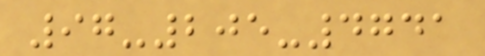97-205-4741
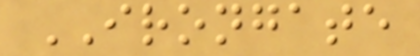IRONGATE
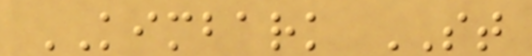KIMBARK ST
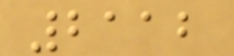2112
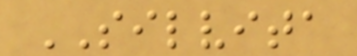SILVITA
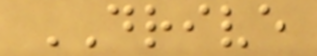DRIVE
